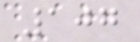107
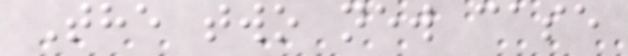The two new case
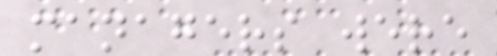managers were
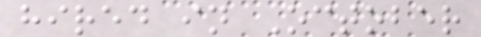hired in October
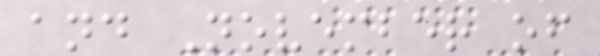and November of
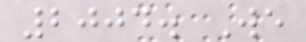2004. We
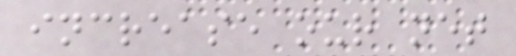increase our net
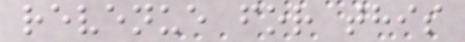revenue for this
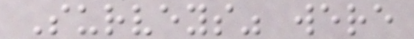Surveys" were
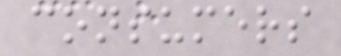consumers
